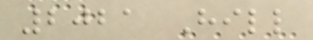2021 Hill
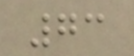73
